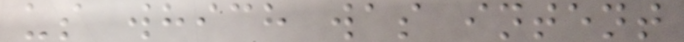us which was intent
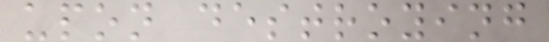upon destroying
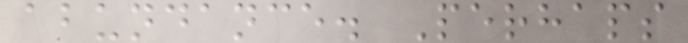abundance. Perhaps
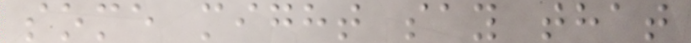some might say that
